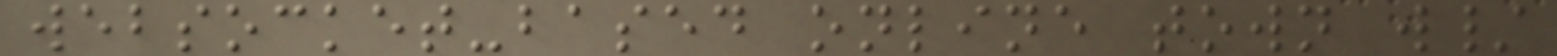websocket-based online town w/
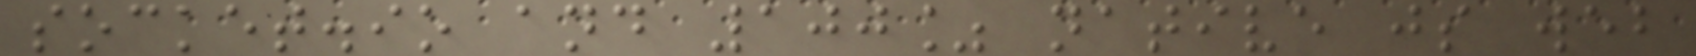socket.io and 100% native js web
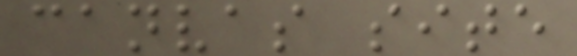canvas site
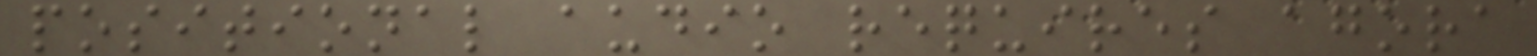positional audio requires agora
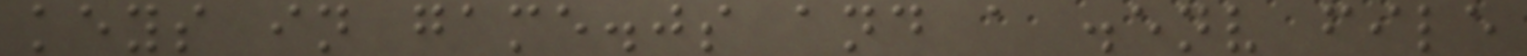keys in game.js and a .env file
